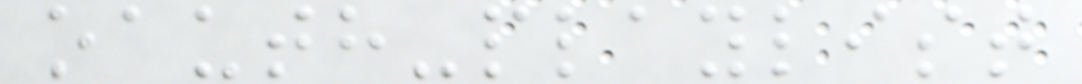oauth-playlist
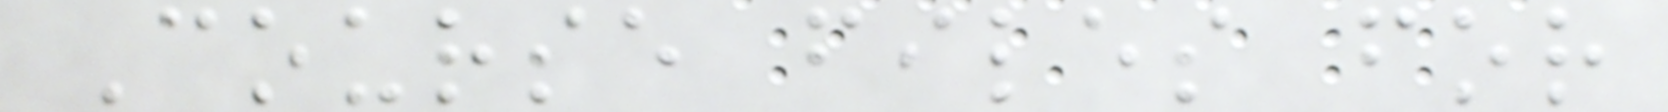Course files for
